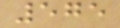575
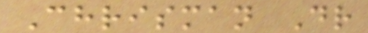Chrisman Dr
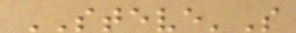STEVE'S
